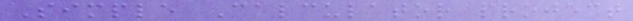Simple Calculator project
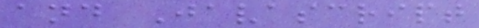and Javascript
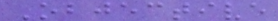Objective
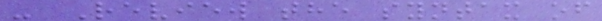- Review the syntax of
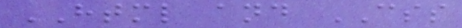HTML and CSS
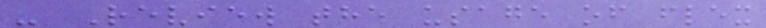- Review the usage of flex
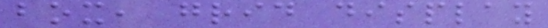box, grid display
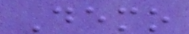Demo
